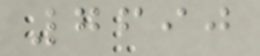7690
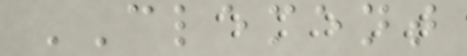CLEMENT
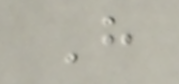H
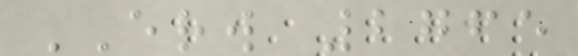ERW 2765
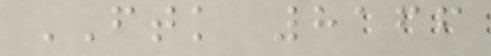FTK 8166
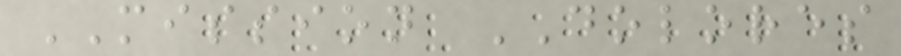MISSION DOLORES
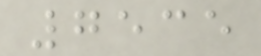7535
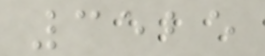3525
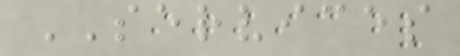SERVICES
